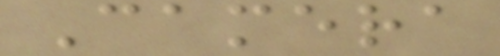Camera
